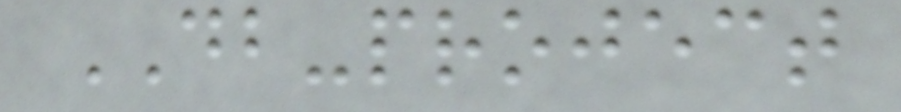DB-project
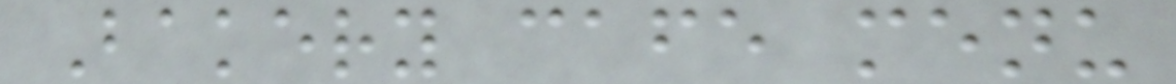Bakery cafe menu
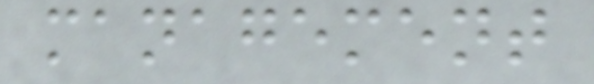management
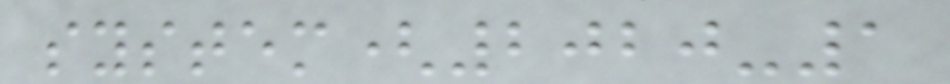system(2020-1
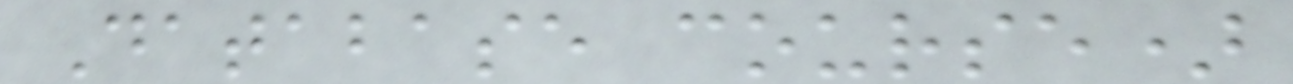Database course)
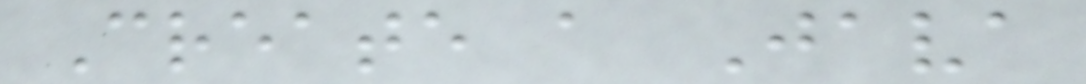Create a Java
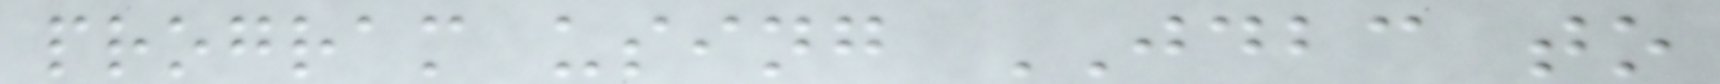program using JDBC to
